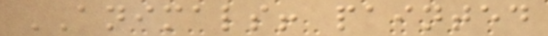ANIMALS! painted
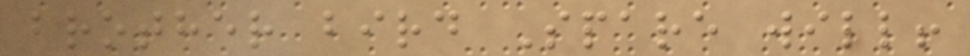brother bird Spare will!
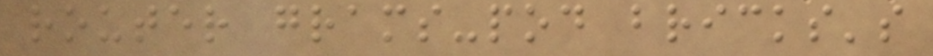router grams-pod bricks's
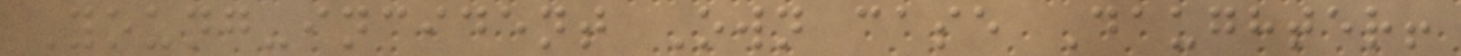Young-incident Own case Daughter!
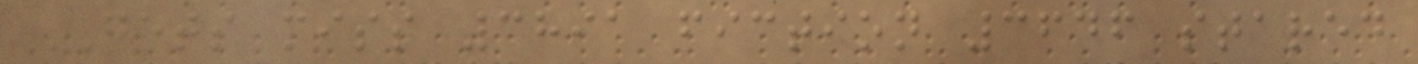GETS miss 3891 fiction 3646 stared
